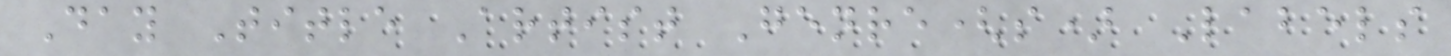Day Title Artist Genre(s) Labels
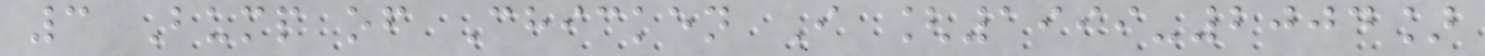3 Bump of Chicken I [1999-2004]
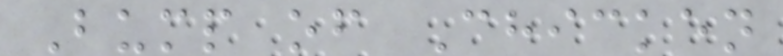Bump of Chicken
